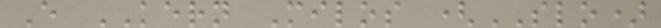E KERN Milos (SLO)
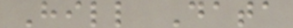Hill Data
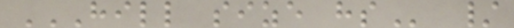HILL SIZE HS /
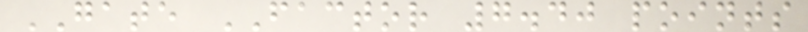GATE FACTOR 7.40 points
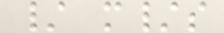/ m/s
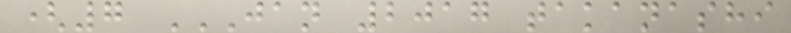(7 JAN 2017 TAKANASHI
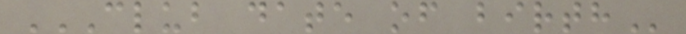CLUB DATE OF BIRTH
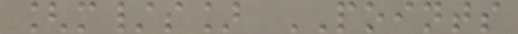[m/s] POINTS
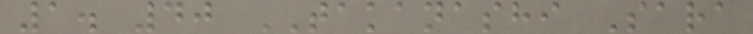1. 40 TAKANASHI Sara
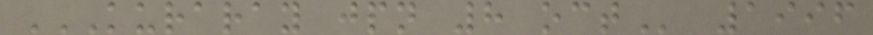KURARAY JPN 8 OCT 1996
